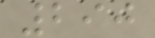290
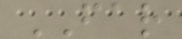FAR
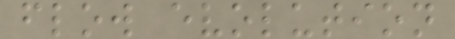flow evolution
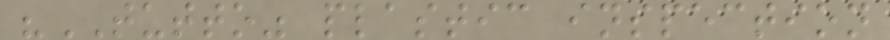"TUTTO" plastic inspection
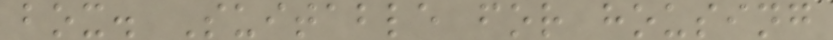box. Suitable for housing
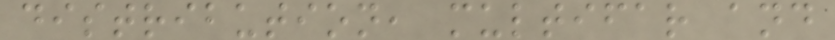distribution, multifar and
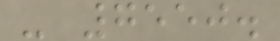- 7550.
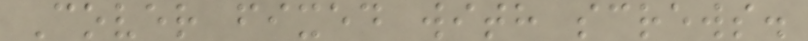Cover fixed with screws.
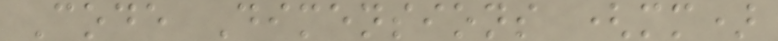Code Dimensions (mm)
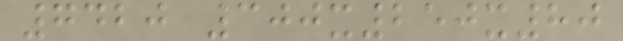7420 300x250x80
